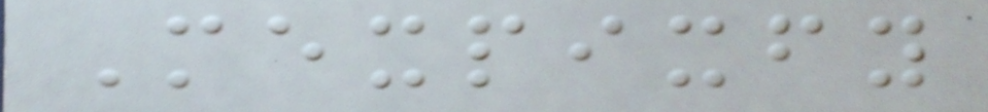Mexpixfy
